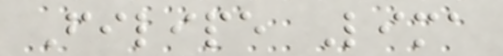Filipe Lima
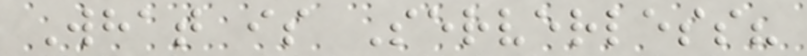What is Serverless?
